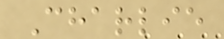Charlie
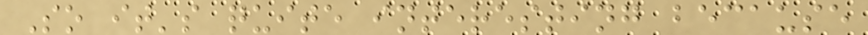So it's quite interesting because
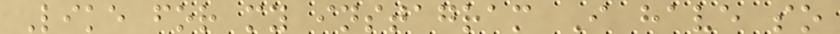Like for my instagram I have so
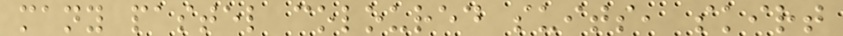many pastel coloured suits, skirt
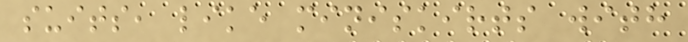suits, like miniskirts with
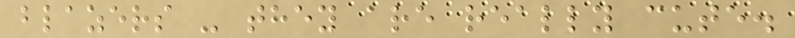blazers - they are really cute.
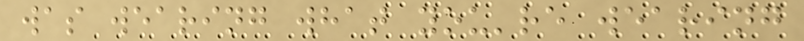was wearing what you're wearing
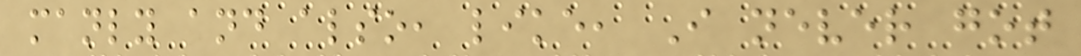manly and also, like, I never got
